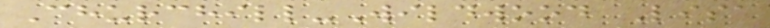Churchill-Wildwood Lisa
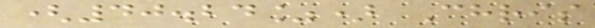(40.24%) Chris
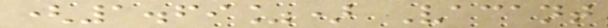(1.69%) Vacant
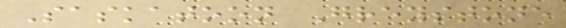Saskatoon Greystone
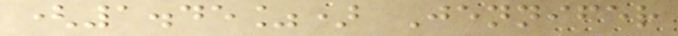(1.45%) Jennifer
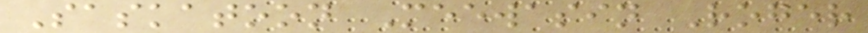Saskatoon Meewasin Roger
